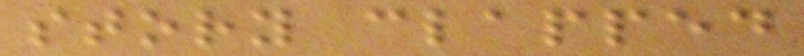story clapped
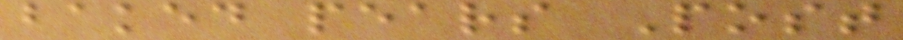baked pears Post
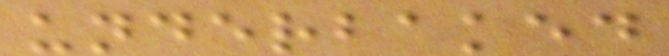underbaked
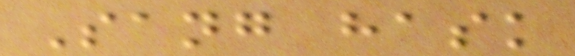Sang hask
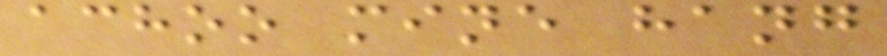achoo mine hang
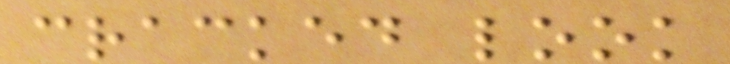cracked look
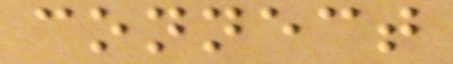connect
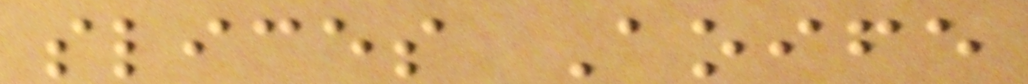slices Aoife
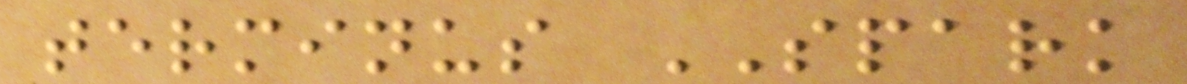terminus SPARK
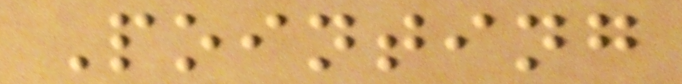Pointing
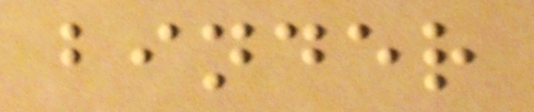binder
